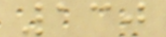130
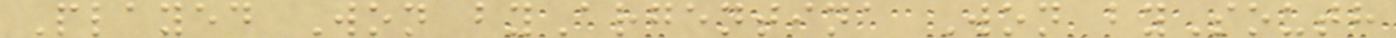Played Won byArgentina Won bySouth
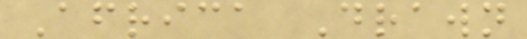Africa Drawn
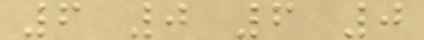6 0 6 0
